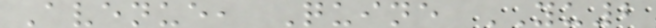Avenue, Quine YU2
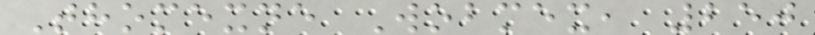Thomexne Wobmex, 250
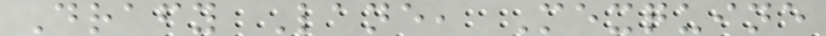Drafy Lane, Mexquine
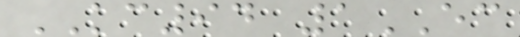KC94 1EC
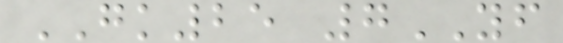GK25 7YF
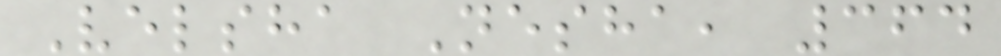Velsha Nesha, 364
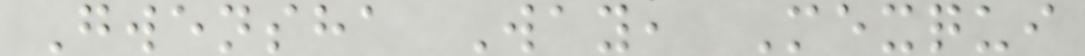Gwensha Way, Mexqui
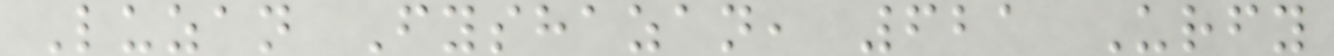Luzan Fyshazan, 621 Urfy
